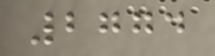2774
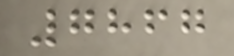7867
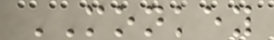MONKEY
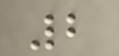2
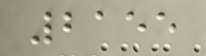2155
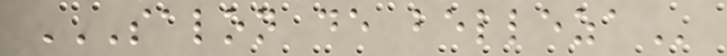SALON DE BELLEZA
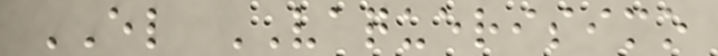EL VAQUERISIMO
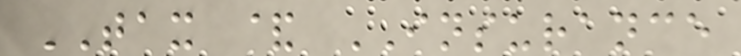TAX & INSURANCE
